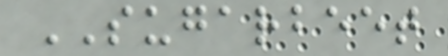SUGARBEET
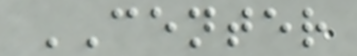CENTER
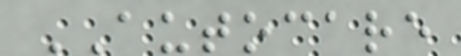AUTOCARE
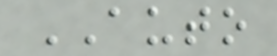AUTO
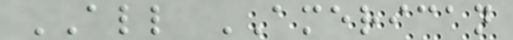ALL AMERICAN
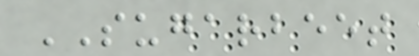SUGARBEET
